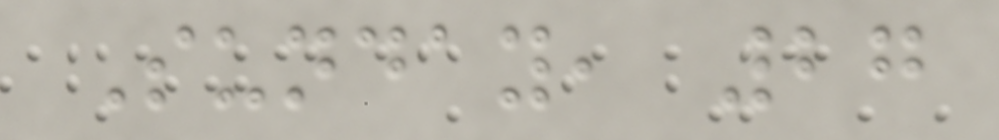Sunday, 27
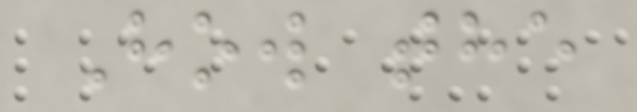How the
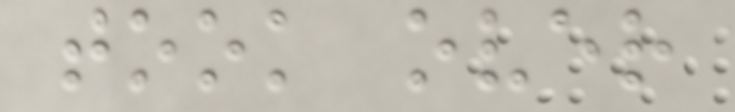took over
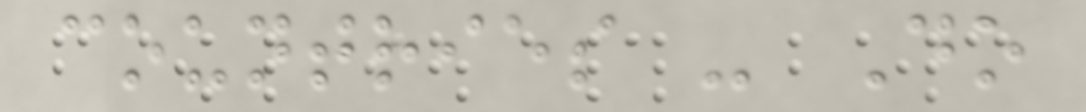countries - Do
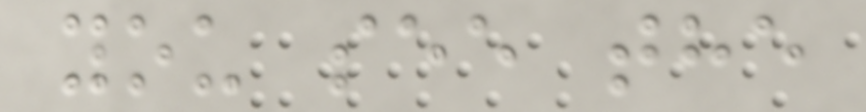you see the
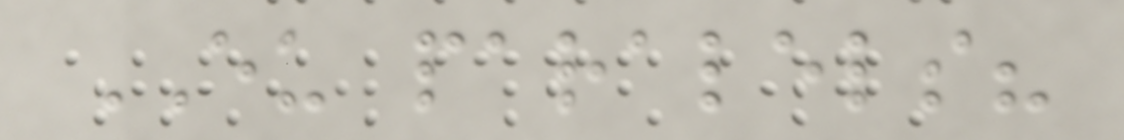EU paralels?
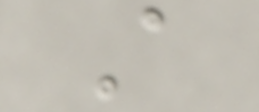A
